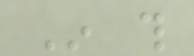In this
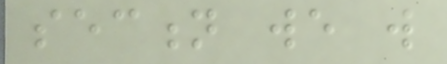section we will
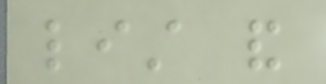list and
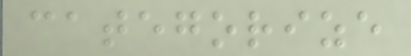categorize
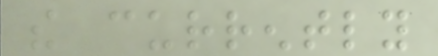the currently
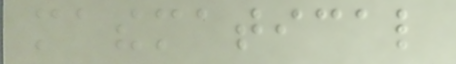mathematical
